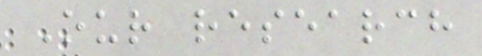Our research
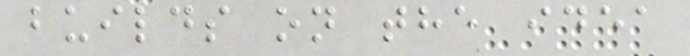builds on the idea
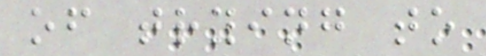of trying to
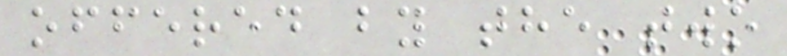offered by the two
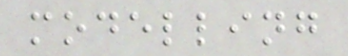modelling
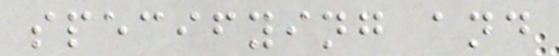specifying and
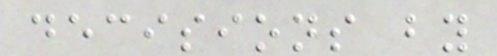decisions by
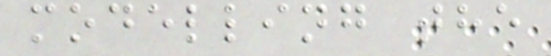modelling the
